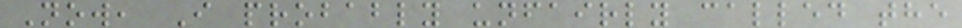Now, I probably unfairly called the
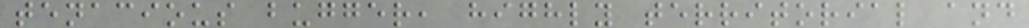tenacious bugger, highly territorial and
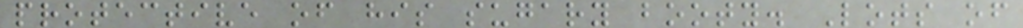protective of his sugary booty. Lots of
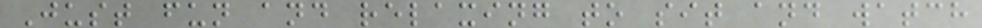Just fun and relaxing to sit and watch
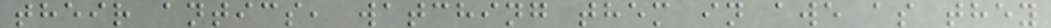their antics, watching them in awe as they
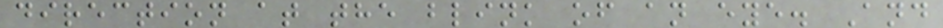direction at the blink of an eye. And
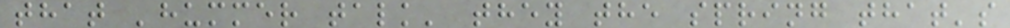that 'hummer talk' they the spring that's
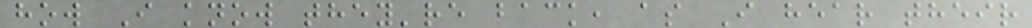how I know they're back, as I hear their
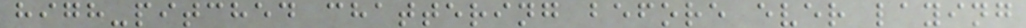high-pitched chattering before ever laying
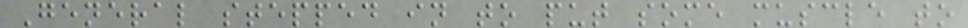General stepped in to put some muscle to
